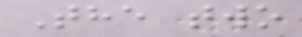The two
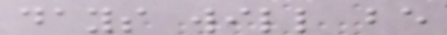days will be
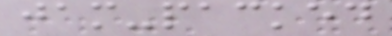jam-packed
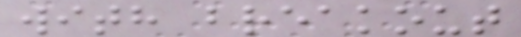with breakout
